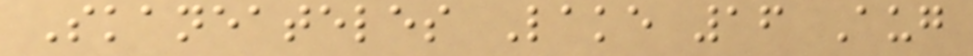Skaneateles Lake 16 Aug
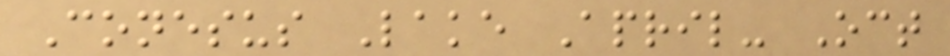Conesus Lake April- Oct
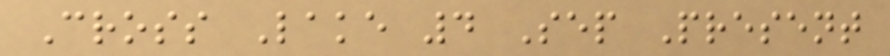Cross Lake 4 Sep Present
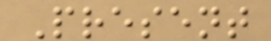Present
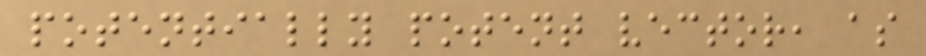potentially potent vector, as
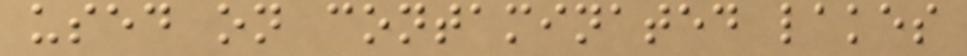used on contaminated lakes
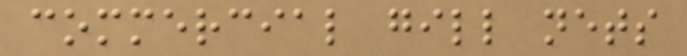commercial gill nets
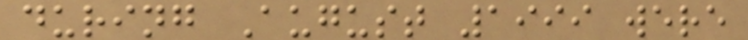during August 1999 were
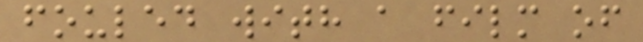fouled with a film of
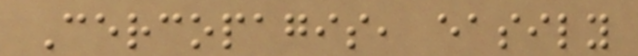Cercopagis, easily
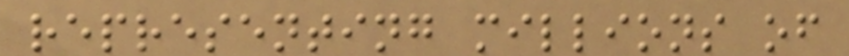representing millions of
